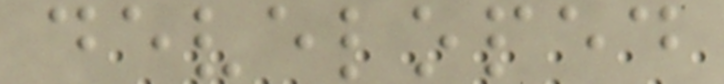developed
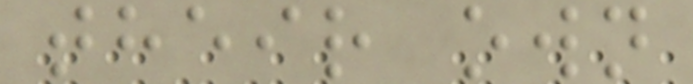their own
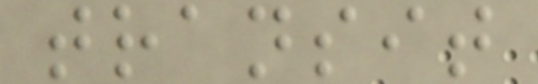transit
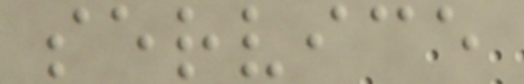service
